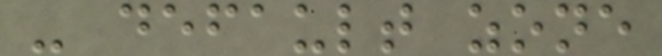- default zone
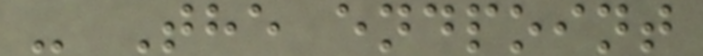- The endpoint
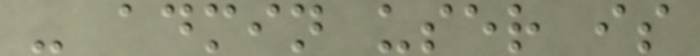- admin user is
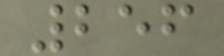256
